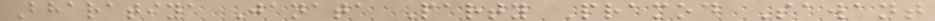Bharatiya Janata Party Pramod Sawant
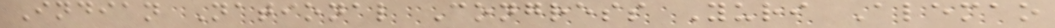Indian National Congress Yuri Alemao
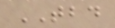TBD
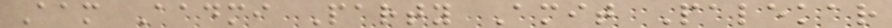Aam Aadmi Party Amit Palekar
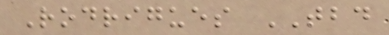Rodrigues TBD
